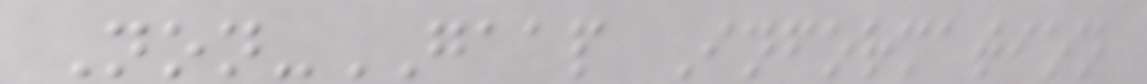Non-GAAP Information
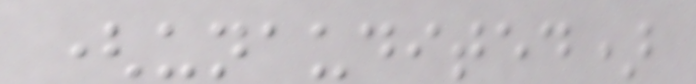(unaudited)
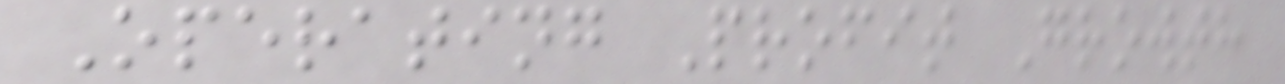Operating Profit Growth
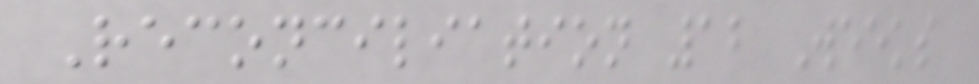Reconciliation 12 Weeks
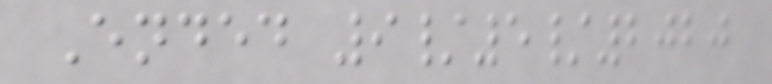Ended 9/5/2020
